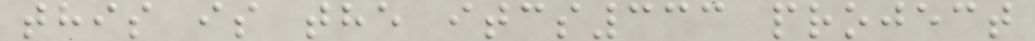this is the itcs333 project
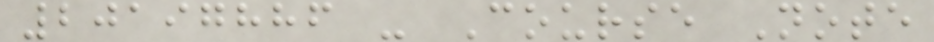20197886 - Course Note
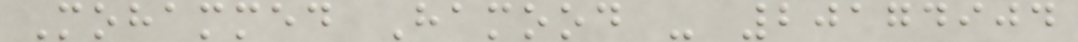Mohammed Hamood - 20174904
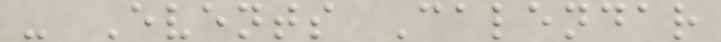- Events Calendar
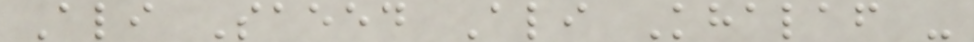Ali Saeed Ali Khalaf -
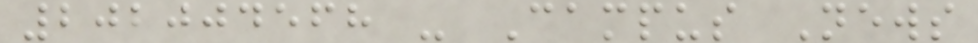202004568 - Campus News
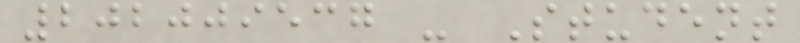202009537 - Student
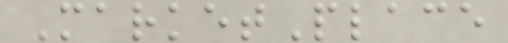MarketPlace
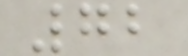72
